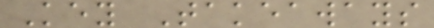Key Takeaways
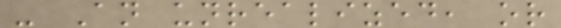- An unrealized, or
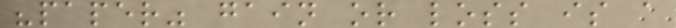"paper" gain or loss is a
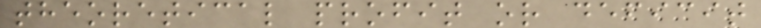theoretical profit or deficit
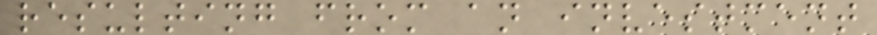resulting from an investment
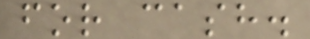for cash.
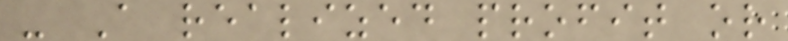- A realized profit or
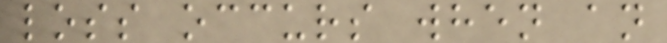loss occurs when an
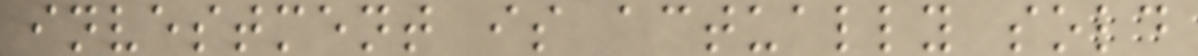investment is actually sold
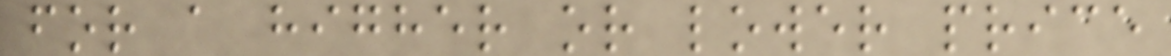for a higher or lower price
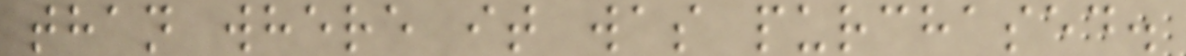than where it was purchased.
